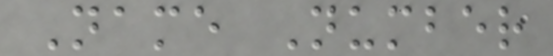Name Number
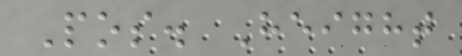Pos. Height
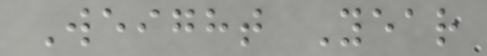Weight Year
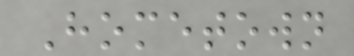Hometown
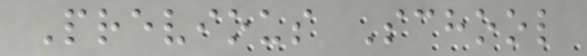Previous School
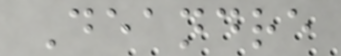Deandre
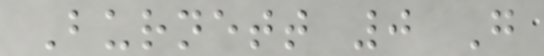Burnett 0 G
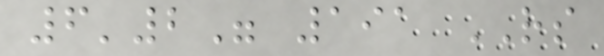6'2" 191 RS
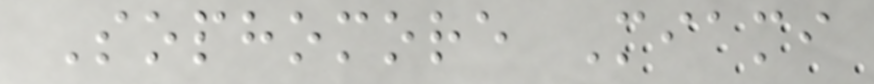Sophomore Miami
